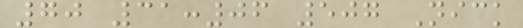70 31:06 507 Nick
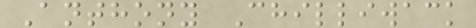Anthony Chilliwack
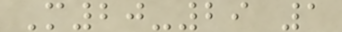M20-29 1
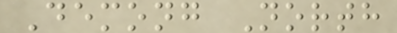Demong North
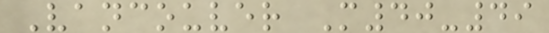Vancouver M40-49
